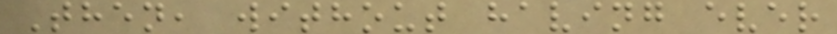Then, without having ever
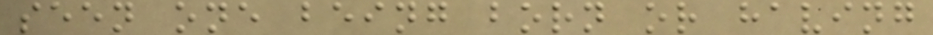seen one being born or having
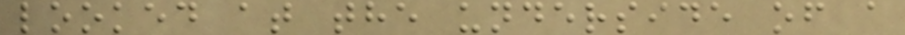looked at the underside of a
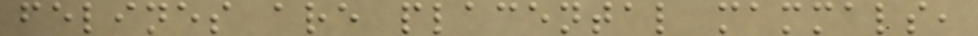felines are placental mammals,
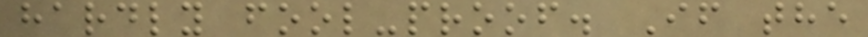hardly fool-proof. If the
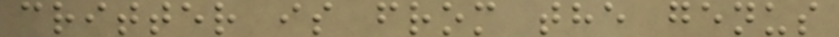critter is from the genus
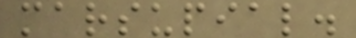marsupial.
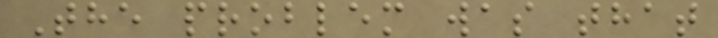The problem was that
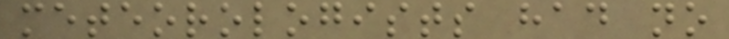meteorologists had no
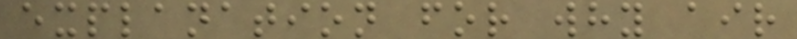explanation for why air
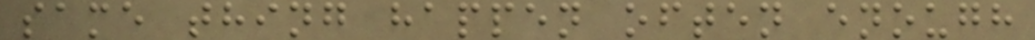same thing happen often enough
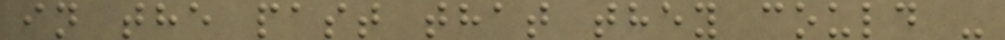in the past that they could -
